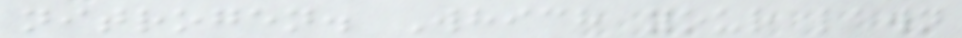nitrogen. Which your lawn
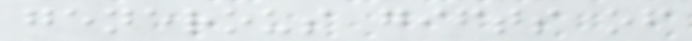generous gifts of
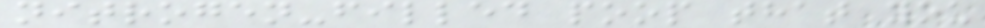nitrogen-filled poop that you
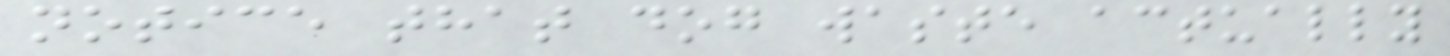notice that dog waste actually
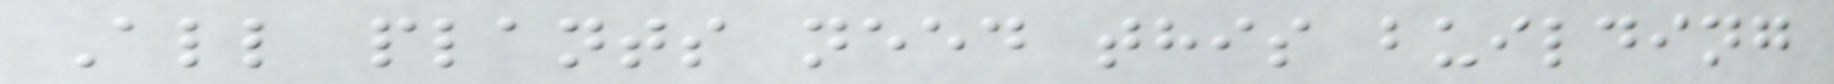All plants need this building
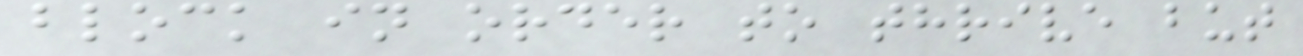block in order to thrive but
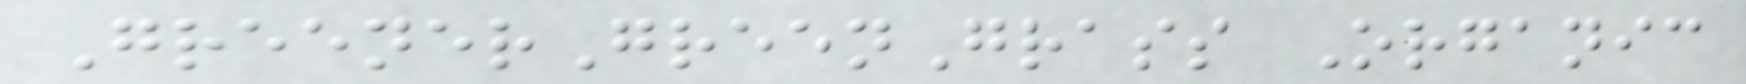GreenerGreenGrass Organic
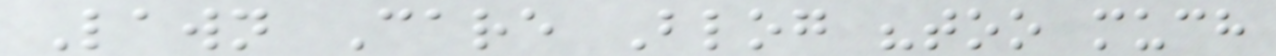Lawn Care Blog "too much
